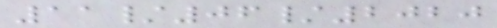11/06/2020
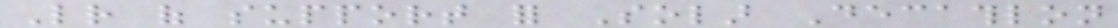Letter of support for Solar Decathlon
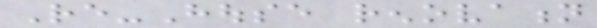Re-House renovation
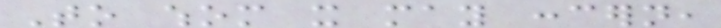To whom it may concern,
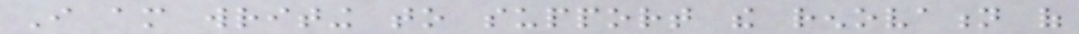I am writing to support the renovation of
